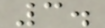3.
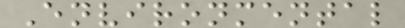Environmental
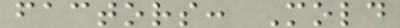factors: Mold
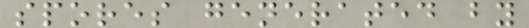spores generated by
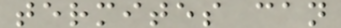termites can
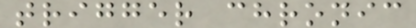trigger chronic
